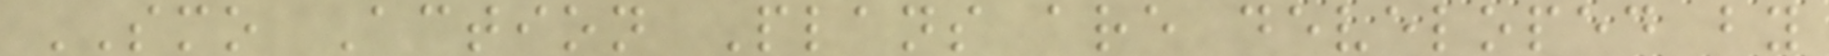SMO Action Plans are developed by
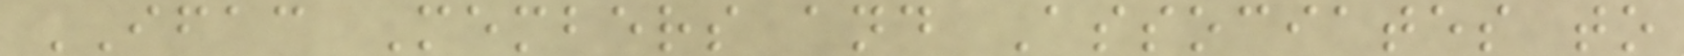IFAC Members and Associates to
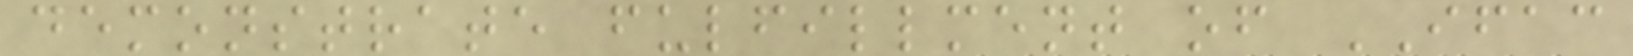demonstrate fulfillment of IFAC
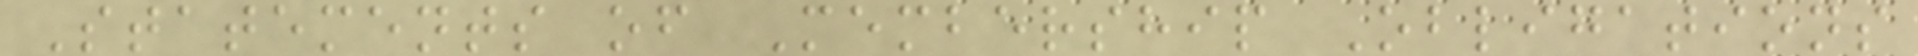Statements of Membership Obligations
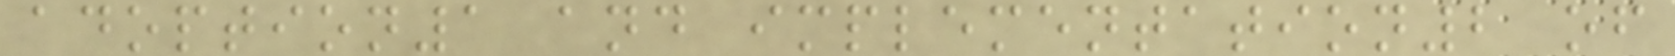adoption1 and implementation2 of
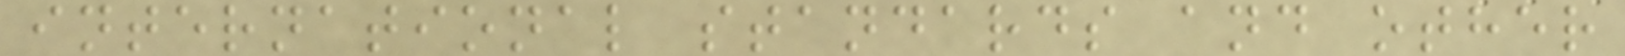international standards and other
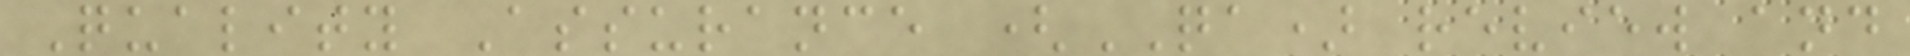Quality Assurance (QA) review and
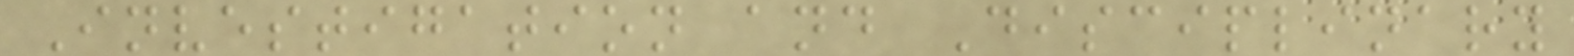Investigation and Disciplinary
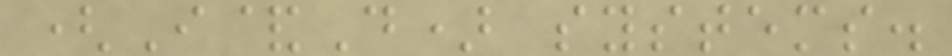(I&D) systems.
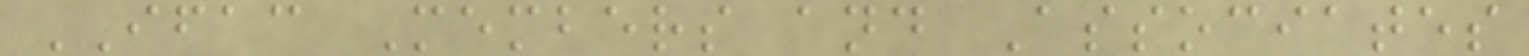IFAC Members and Associates
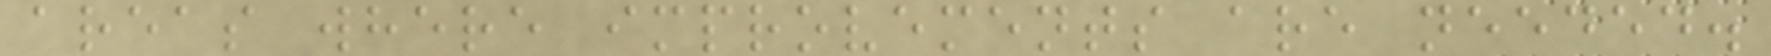areas where improvements are needed.
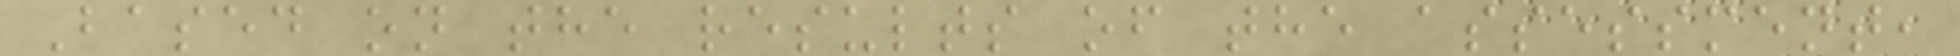Based on the results of the assessment,
